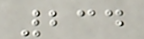234
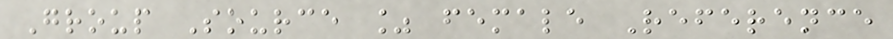Group Source % female Reference
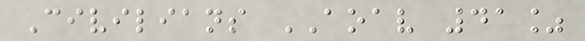Civilians AOAV 41%
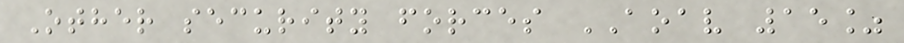Other security forces AOAV 15%
